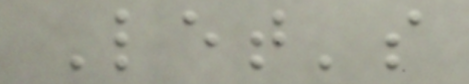Let's
